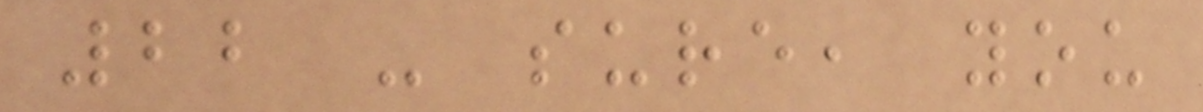22 - sure, you
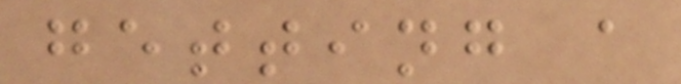getting a
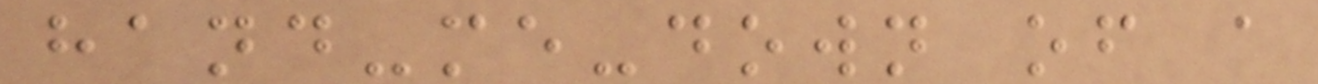hand-me-down of a
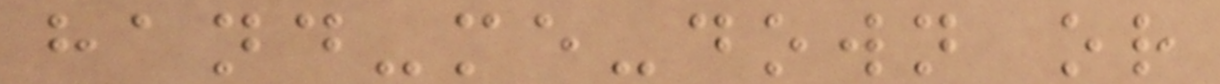hand-me-down or
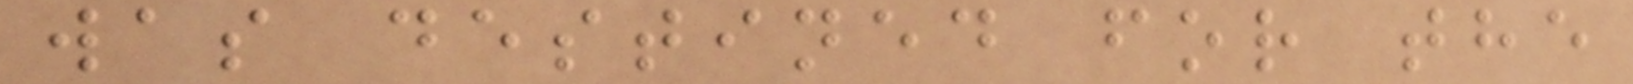was destined for the
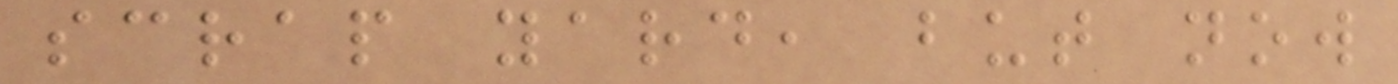scrap yard, but now
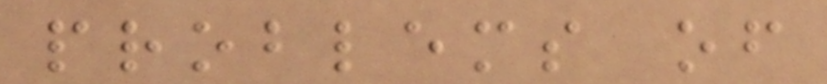problems of
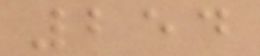254
